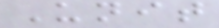Unit
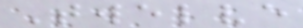Twelve
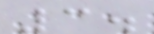3.
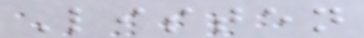Listen
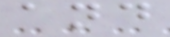and
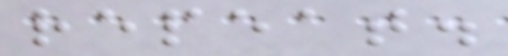repeat.
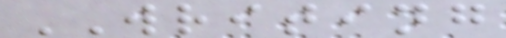WRITING
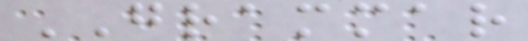GRAMMAR
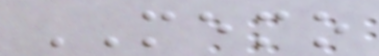MEMO
